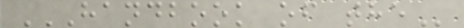HANDBOOK OF THE
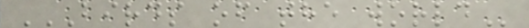BIRDS OF THE WORLD
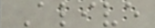Alive
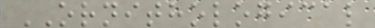ORNITHOLOGICAL
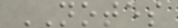NOTES
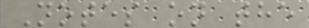Notes on the
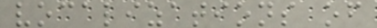vocalizations of
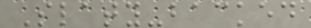Slaty-backed
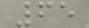65
